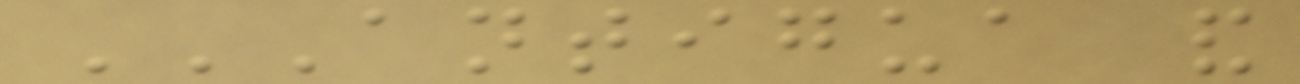ANTIGUA AND
